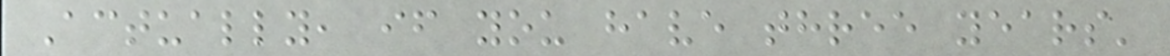Actually, if you have three years'
